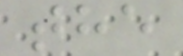the
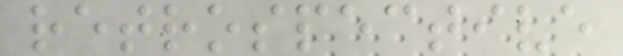retrospective
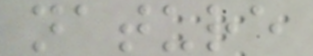nature
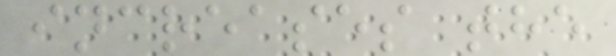increases the
